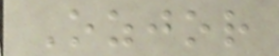Ozjor
